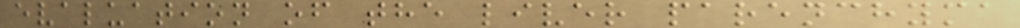evaluation of the liver parenchyma
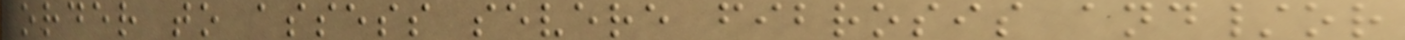order to assess severe fibrosis and/or
